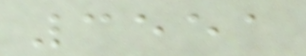3551
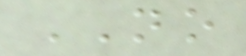NO
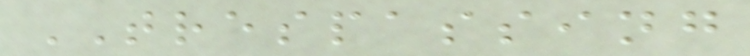TRESPASSING
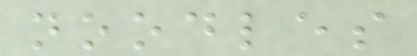noodles
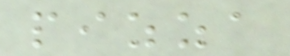pizza
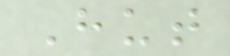Hut
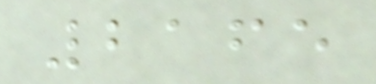2165
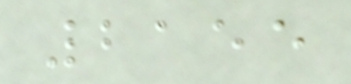2155
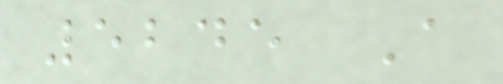5245 A
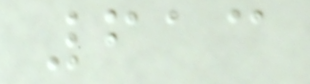613
